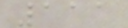111
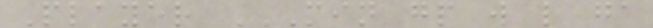Player MIN GP W L GA
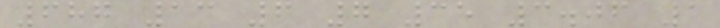687 13 6 7 35 3.06 1
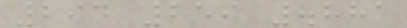294 259 .881
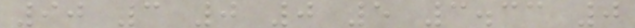90 3 0 0 5 3.33 0
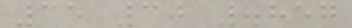35 30 .857
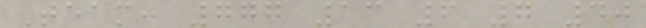Team: 777 13 6 7 40
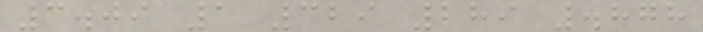3.09 1 329 289 .878
